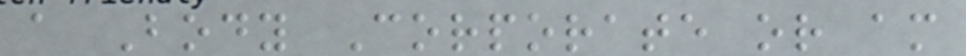a Body Corporate or am
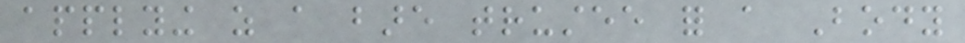applying as a bare trustee for a Body
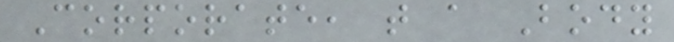Corporate, that a Body
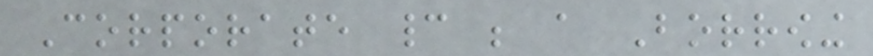Corporate cannot be a Borrowing
